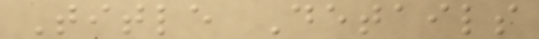Title Details
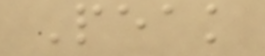Peak
